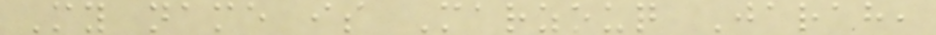My name is Marzouq Jarah,
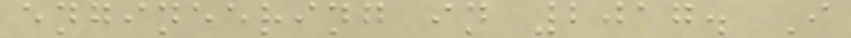engineering in 2017. I
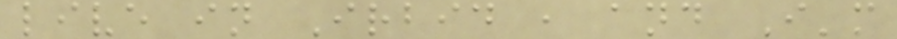live in Irbid , and I'm
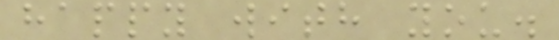happy with you.
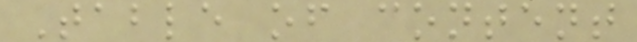Table of content
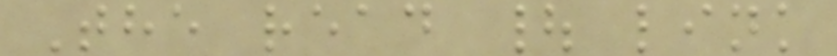The read | link
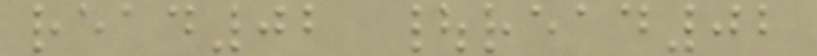read02 |read02
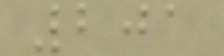201
